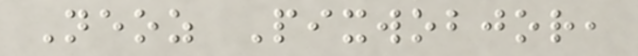Neoz Pixwobjor,
